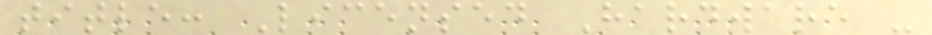title: Licensed Hardware -
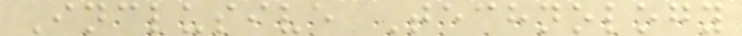Inclusive Technology
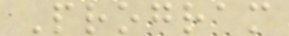Program
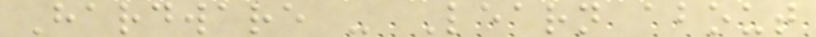Hardware - Learn about
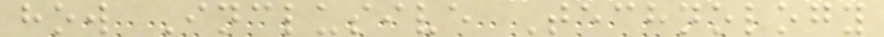how Inclusive Technology
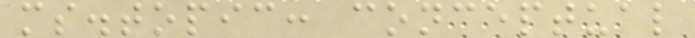ms.topic: conceptual
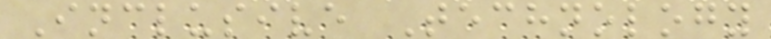Inclusive Technology
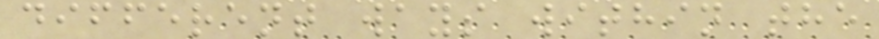different ways within the
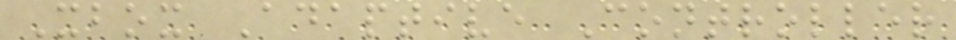Xbox Adaptive Controller
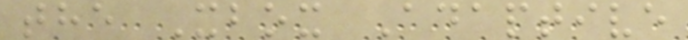the Xbox Adaptive
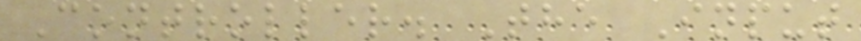Controller. The Input
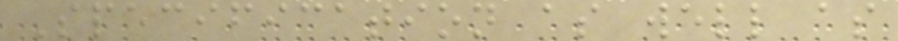Specification as well as
